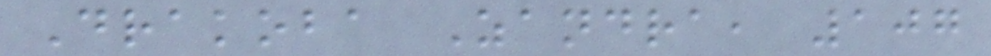Drakoba Zandra, 107
